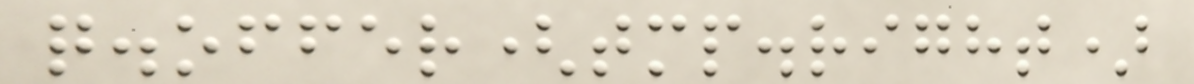q.offer(tmp.right)
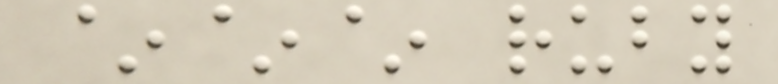~~~ ruby
